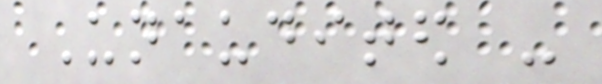Unaudited -
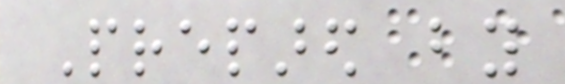Prepared by
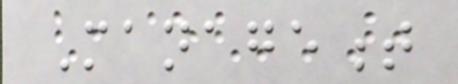Management
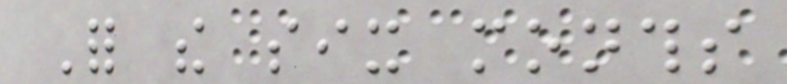For the six months
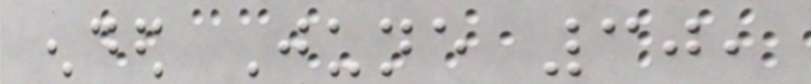ended June 30,
